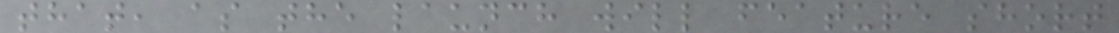that, as the launch will feature short
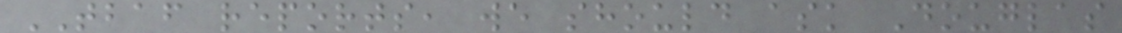TBAF reports, we should ask Douglas
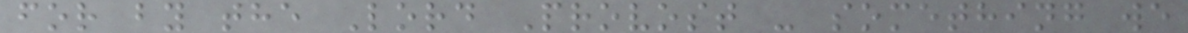for by the Lord Provost - something we
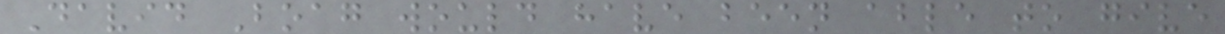David Boag would have been able to give
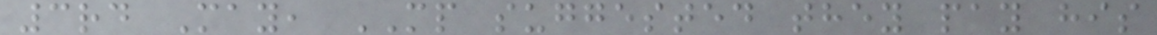3rd May, MP suggested they pay his
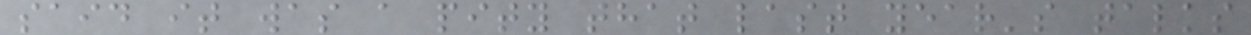said it was a pity that last year's talks
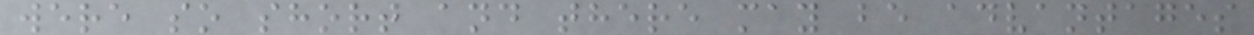were so short and there may be advantages
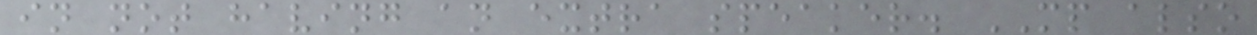in not having an extra speaker. MP also
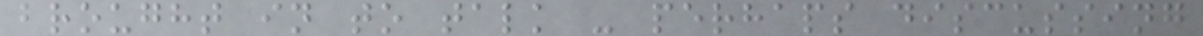brought in to talk - perhaps discussing
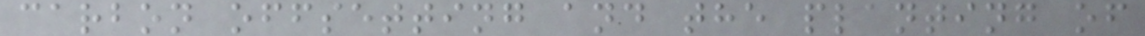carbon offsetting and the planting of
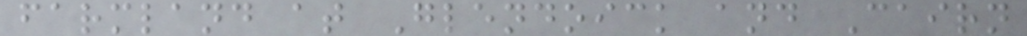farmland at Glendoick and Cairn
